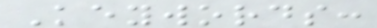Keywords:
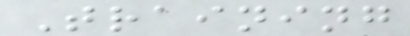Training
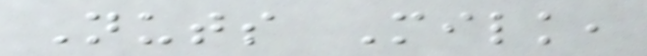Nuts Milk,
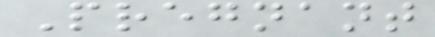Pregnant
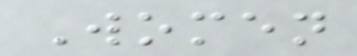Women
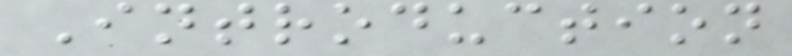Introduction
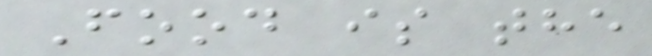Food is the
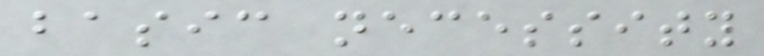basic necessity
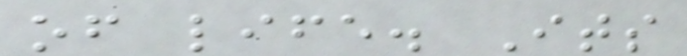of life. Its
